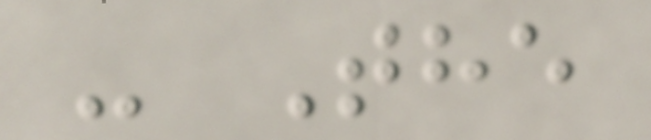- The
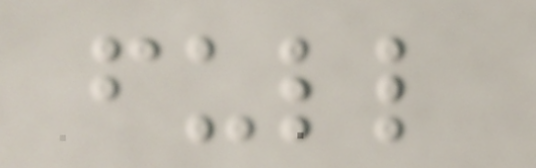full
